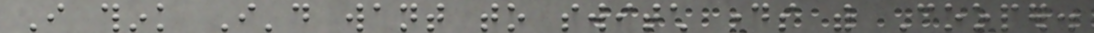I think I'd want to switch days with Cooper.
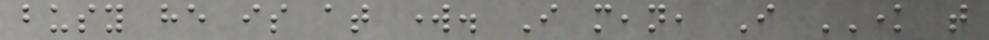busy he is at work. I mean, I KNOW that
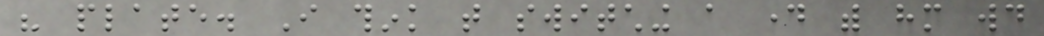his plate. I think that switching a day with him would
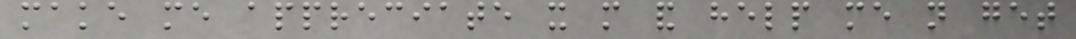make me appreciate it more and help me not get
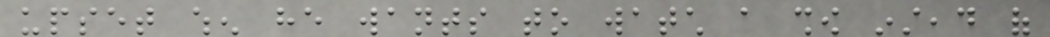upset when he wants to watch a show instead of
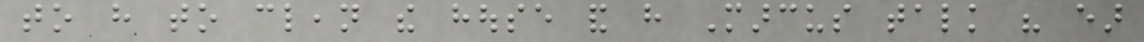to have to clean the house and have Marcus talk his ear
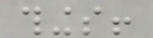things!
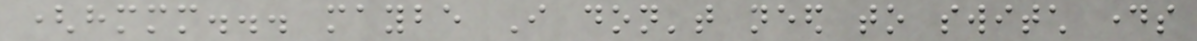(hmmm... maybe I don't need to switch days
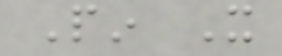Pin It
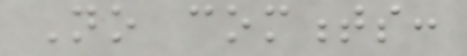No comments:
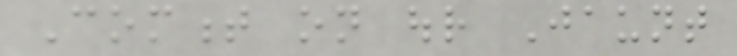Comment on our Jaunt
